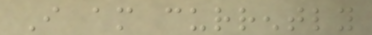I am currently
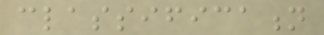classification
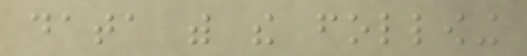data with the following
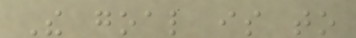The goal is to
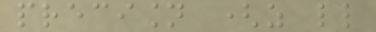precision (as little
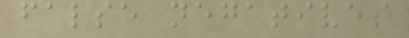false negatives
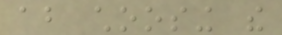about choosing the
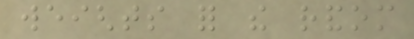weights for the random
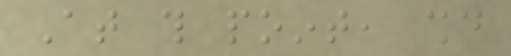At this point, should
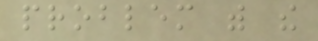problem with the
